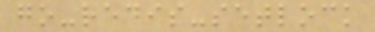go-redis-setlock
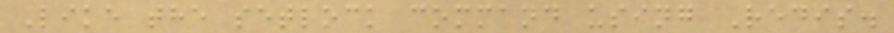Like the setlock command using Redis.
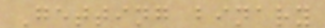Getting binary
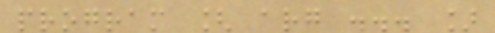program [ arg ... ]
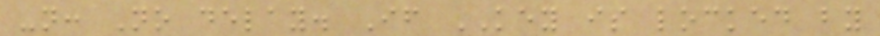-n: No delay. If KEY is locked by
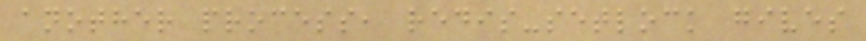another process, redis-setlock gives
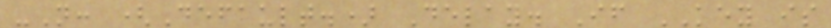-N: (Default.) Delay. If KEY is
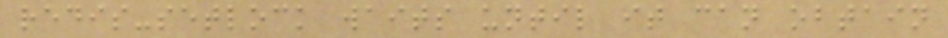redis-setlock waits until it can obtain
